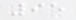95
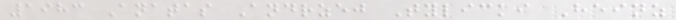1983 Anatas Andrzej Tylicki Heinz
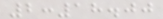2:18.00
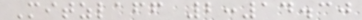Mitzlaff 2:14.30
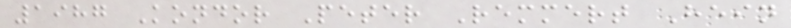1987 Kondor Peter Remmert Hein
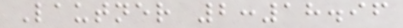Lautner 2:18.96
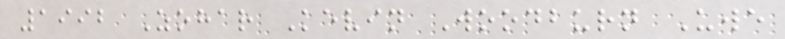1992 Zohar Kevin Woodburn Uwe
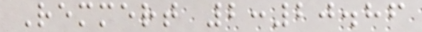Remmert 2:20.86
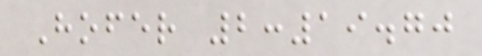Hofer 2:19.70
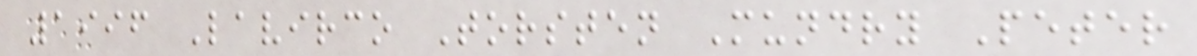1996 Lavirco Torsten Mundry Peter
